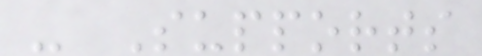- Supports
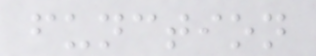function
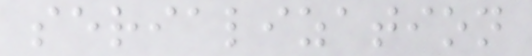serialization
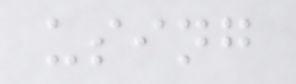using
